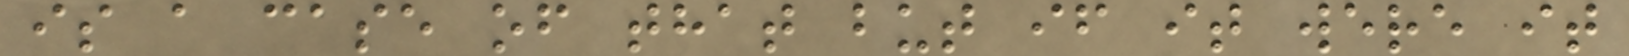is a case of that but if it were it
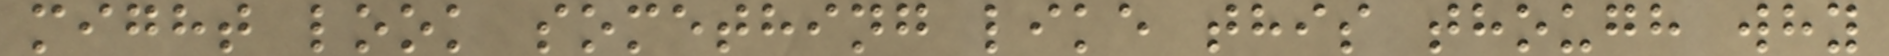might look something like this though why
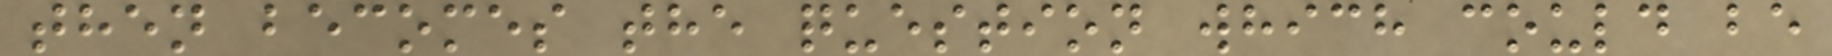then becomes the question which could be
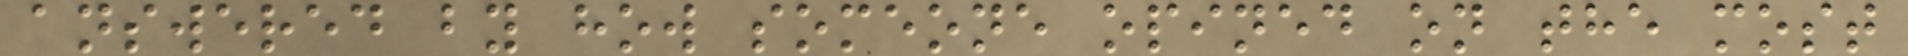answered by how someone opined on the most
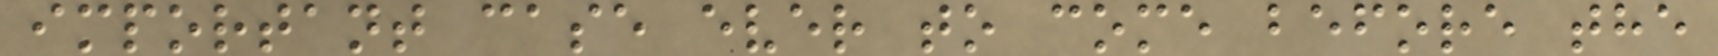important case ever to come before the
